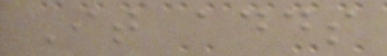It adds
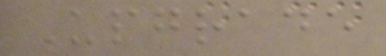Upgrade
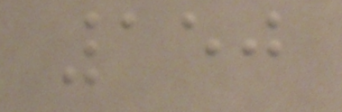150
